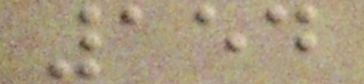154
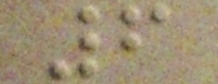6
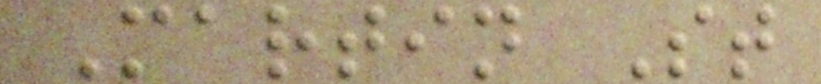Martin St
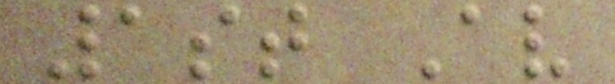1st Av
